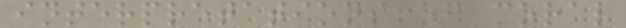interpretations of moral
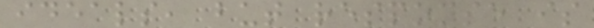ideals, but response is
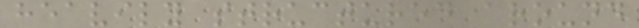heavily structured around
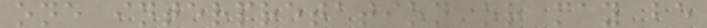one interpretation or may be
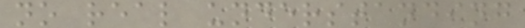no real understanding
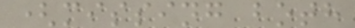(missing both
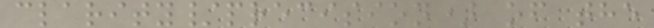clarity/precision) of the
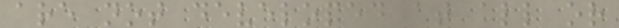are not developed at all or
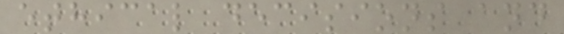ethical decisions and
